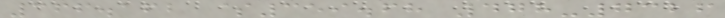366.162 $359.68 478-7326
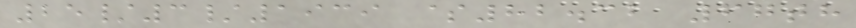25/3/1939 $82.32 67th
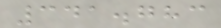341.783
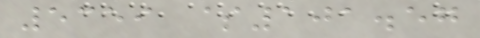5359 $101.57
